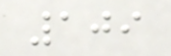109
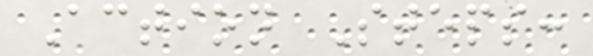Action Steps:
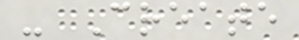- Create
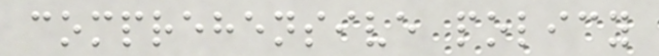comprehensive policy
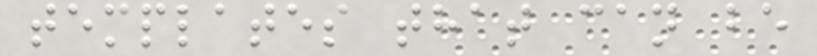templates that can be
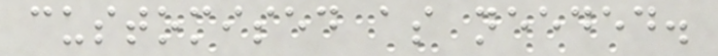customised as needed.
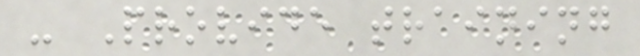- Provide training
